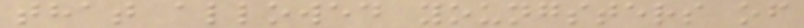that allowed youngsters of
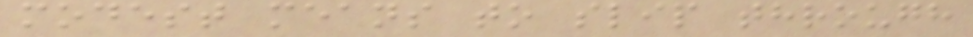modest means to slip through
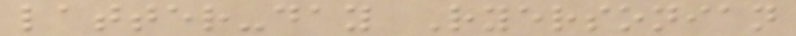latter-day Ryersonian
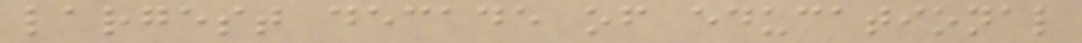largest decade of educational
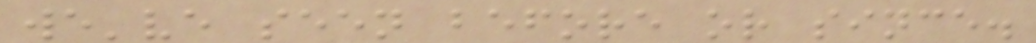we've seen before or since.
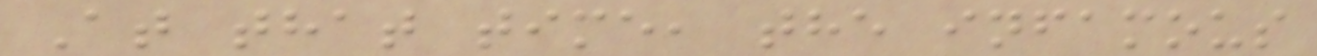At that time, the infamous
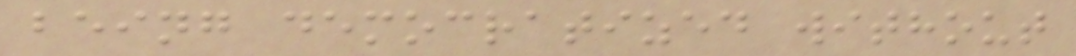being democratized without
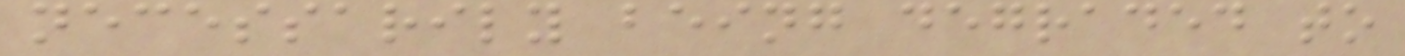necessarily being degraded to
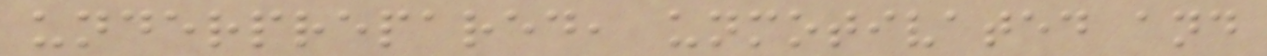underprepared, unmotivated and
